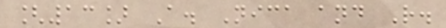[13] A. Nica and R.
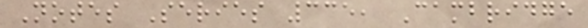Notes Series 335, Cambridge
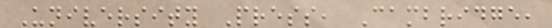University Press, Cambridge,
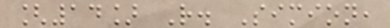[14] R. Simion,
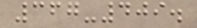367-409.
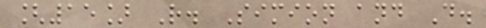[15] R. Simion and D.
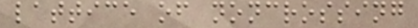lattice of noncrossing
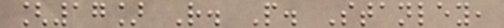[17] R. P. Stanley,
